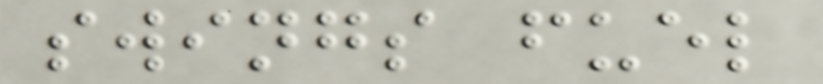swings fuel
